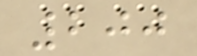200
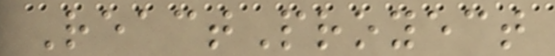ReactProyect
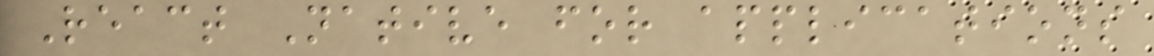React Native for applications
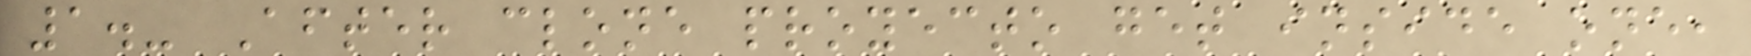1.- After clone proyecto get inside one,
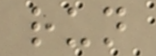run
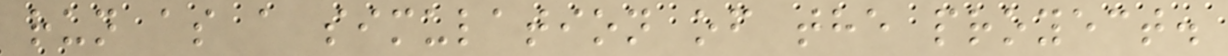run as a simulation of the proyect.
